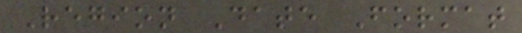Region Date Format
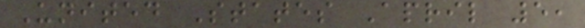United States April 5,
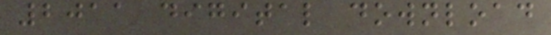2011 digital download
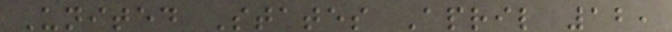United States April 12,
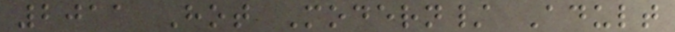2011 Hot Modern/ Adult
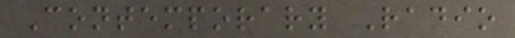Contemporary Radio
